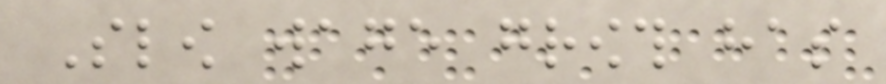Slow wage growth has
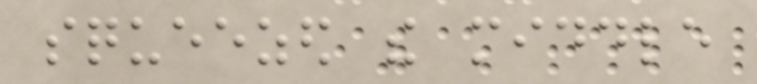squeezed the middle
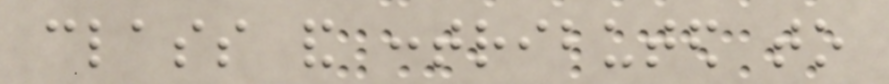class and contributed to
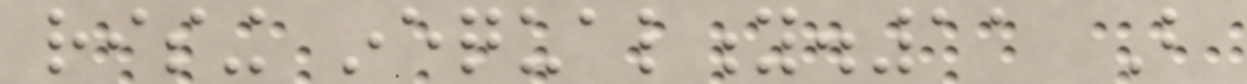rising inequality.11 But
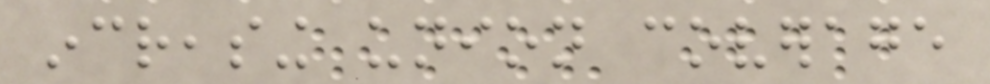increasing union coverage
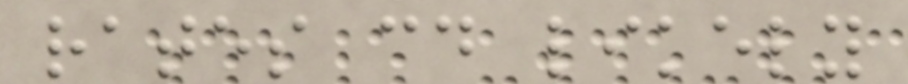rates could likely
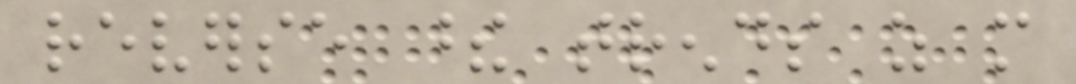reverse these trends as more
